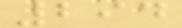294
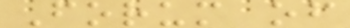Forum of
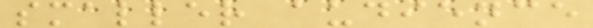smaller audience
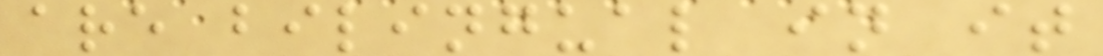are bilingual in it
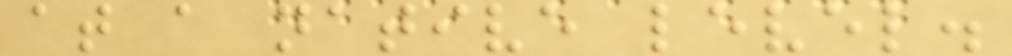at a native level.
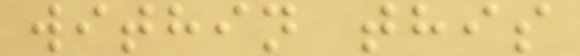within this
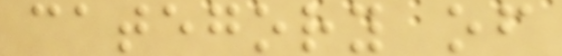category of
